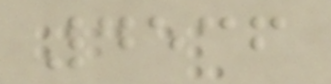4536
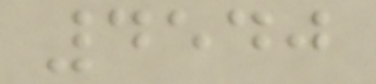4540
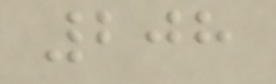208
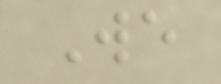We
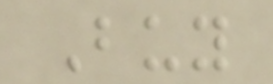Buy
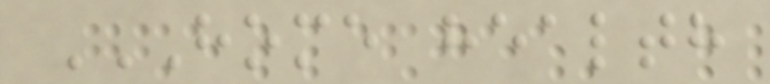HOME HEALTH
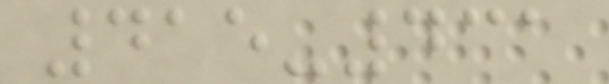415-431
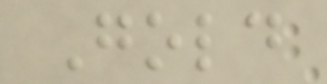Gold
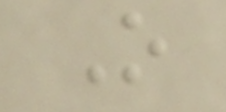O
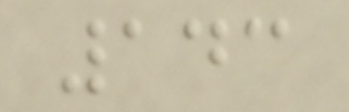143
